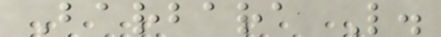Barbara L.
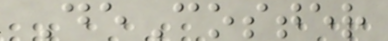DeCoster
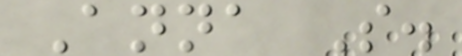Anna S.
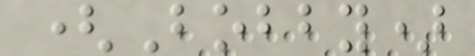(Bobby)
